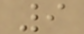9
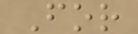For
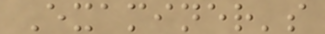Examiner's
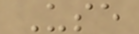Use
